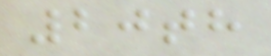20th
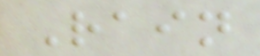Rain
